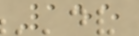155
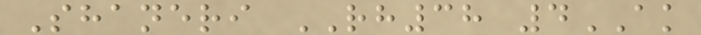Shaneri RH38 4AK
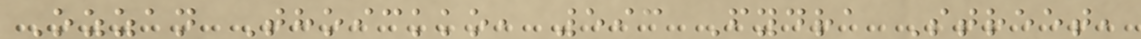Ozzan Thoickko, 593 Fydra Street,
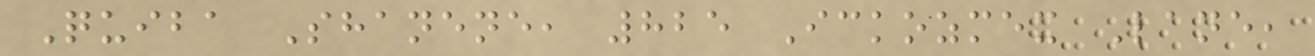Quiba Shanene, 825 Ickozmex Lane,
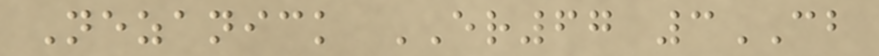Nezanick ER67 3CB
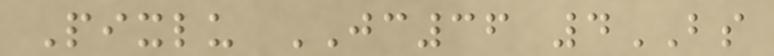Pixlu JC36 4BS
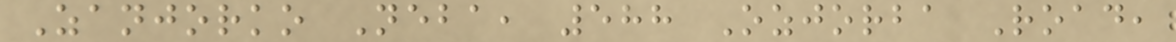Zanjorko Neba, 588 Ozjorba Road,
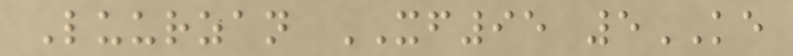Luurzan XF95 5KE
